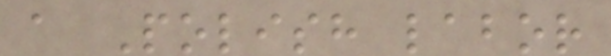a Polish labor
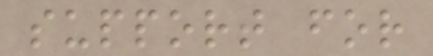support for
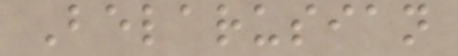Belarusian
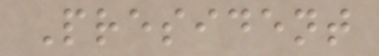President
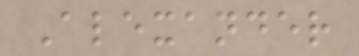Alexander
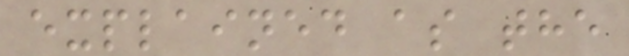explained as the
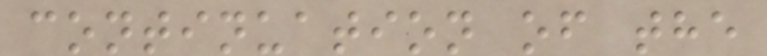continuation of the
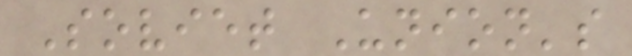Soviet Union's
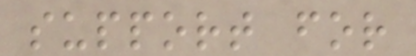support for
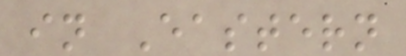in Eastern
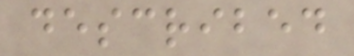described
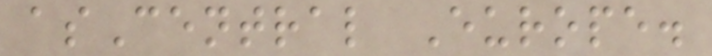asCentral Europe.
